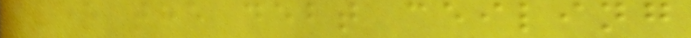over the debt ceiling
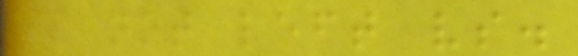is not left vs.
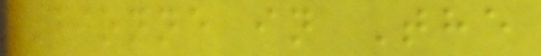Dionne in The
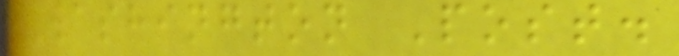Washington Post.
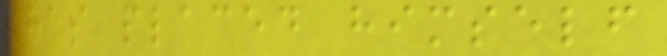has placed himself
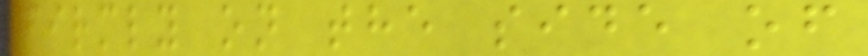firmly on the side of
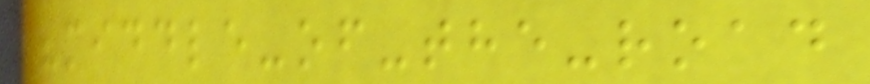"middle-of-the-road
